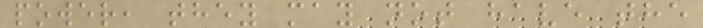power, they may not have the
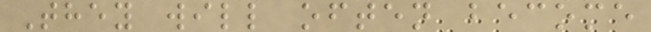They will often become
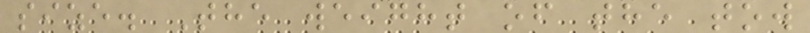size. The weight of the tow
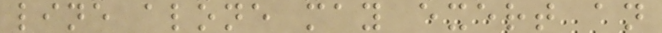line alone may exert an
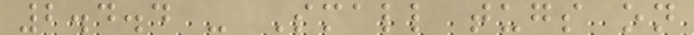2.4.4 - Small tugs on
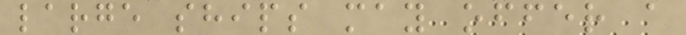large ships may offer a
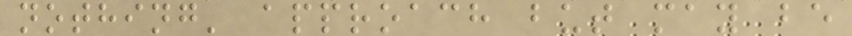nothing' approach but may be
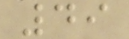49
